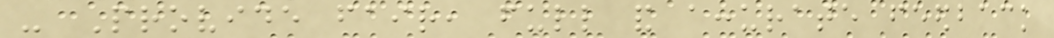- Provide fair, full and accurate feedback
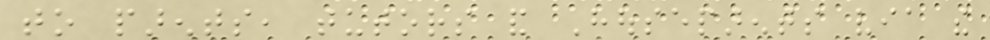to parents, tutors and Houseparents via the
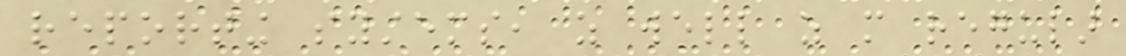reporting systems, as well as more regular
